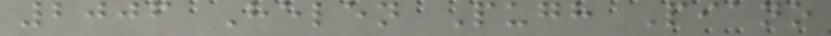2006 Helen Pugh Piano
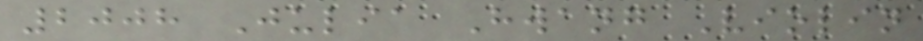2008 Julia Hwang Violin
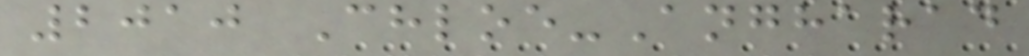2010 Chloe-Angharad
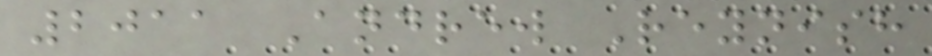2011 Andrew Reynish
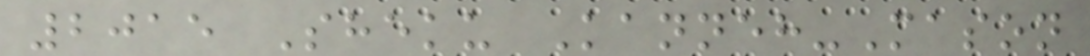2015 Sheku Kanneh-Mason
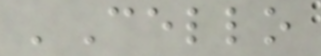'Cello
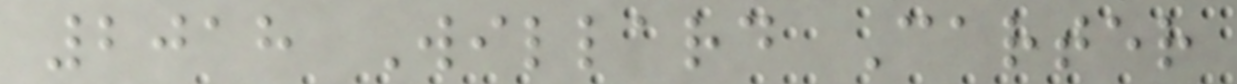2018 Willard Carter
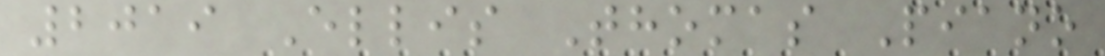2019 Ellis Thomas Piano
